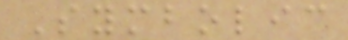Symbolic
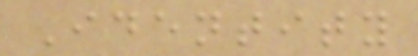Identity
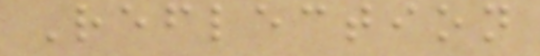Reflection
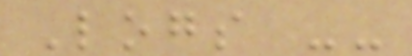Logs --
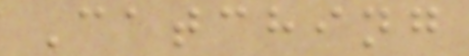Catching
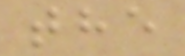the
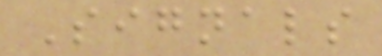Signals
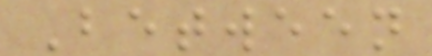Between
